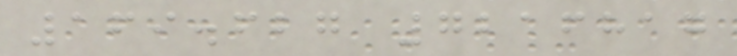169.627 7216817
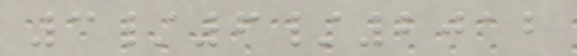3/6/2012
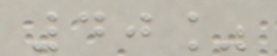40%
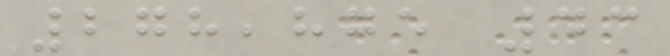278,875 43
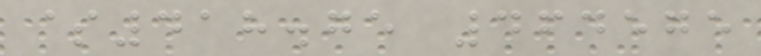$418.75 464575
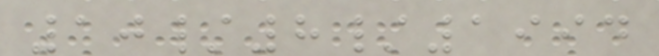10/8/1994
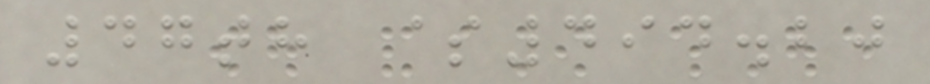47th $494.20
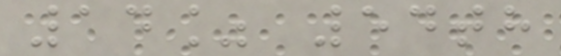14% 54th
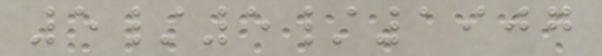5/5/1907
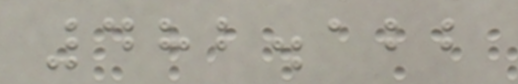482.122
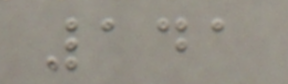141
